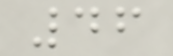46
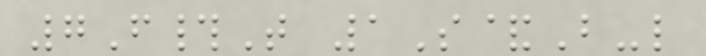7F#T 1S&B-l
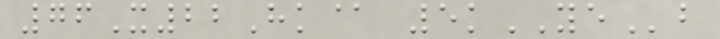76X22Hk@ 5kYEb
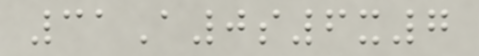31A0s6x7
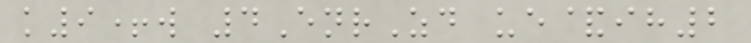k9+w 4EnrZd ue&ih2
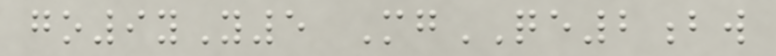go9yY5 MgQE2bw
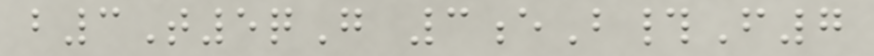b3T5qG 3eB#F7
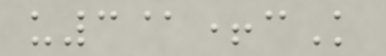u3@+cK
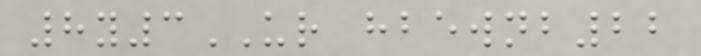8y3UR hbewnb22
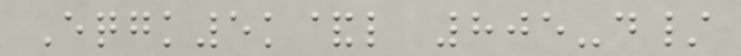Eqgk5k&l 805-d/
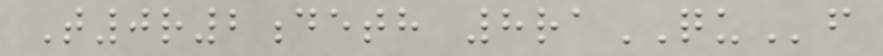T0r2deth 8raQUf
